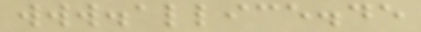www.allice.de
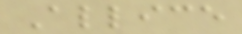Allice
